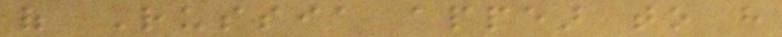of Russia appear to have
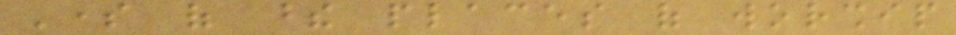Some of these places of worship
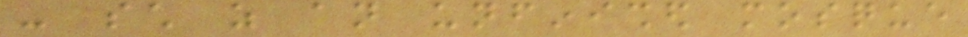- such as an unfinished mosque
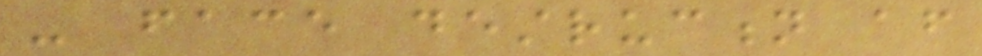- face destruction after
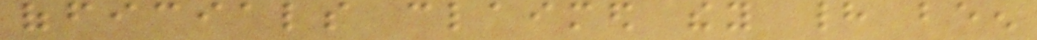officials claimed they had been
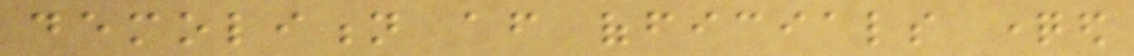demolition after officials questioned
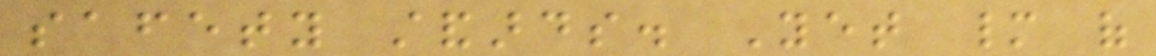safety standards. Yet many of
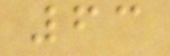63
